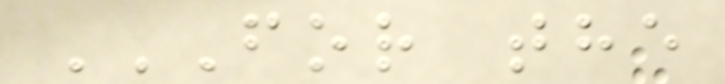FOR THE
